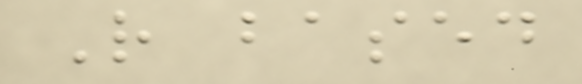R based
